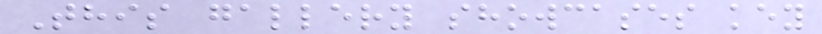This gallery showcases key
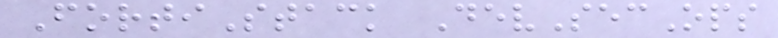FortiStack DevSecOps
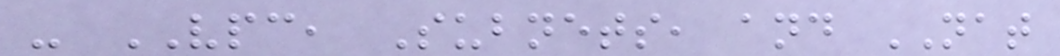- VPC, Subnets, and NAT
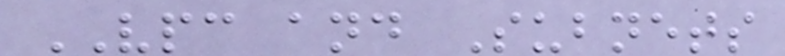VPC and Subnets
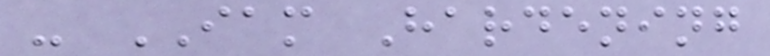- IAM Hardening
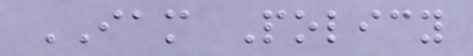IAM Policy
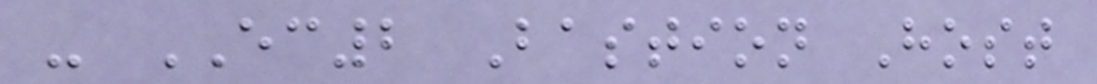- EC2 Bastion Host
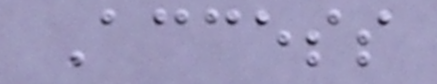Access
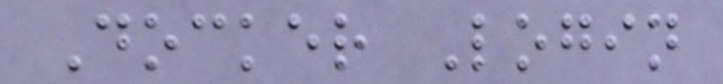Docker Login
